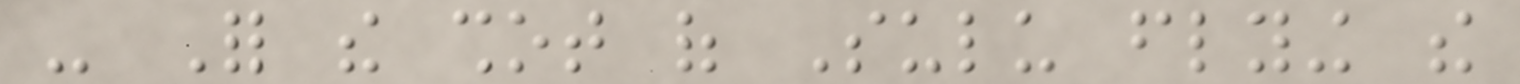- For the shot of Sulu flying the
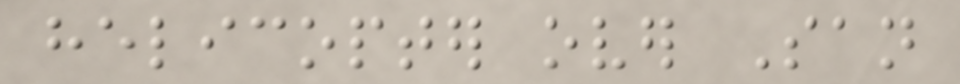helicopter over San
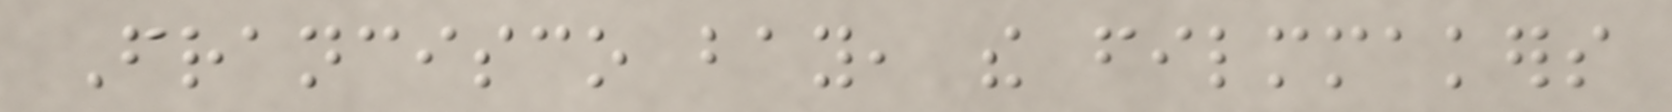Francisco bay, the filmmakers
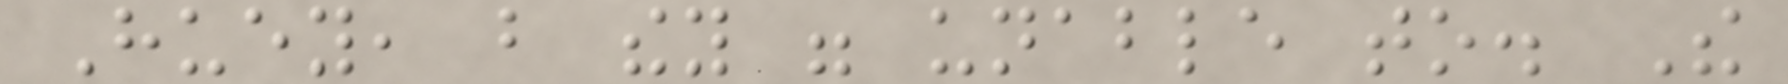Huey, but they were unable to. The
